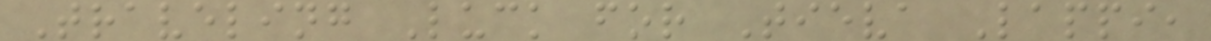Traveling Luck for Tieva Lappi,
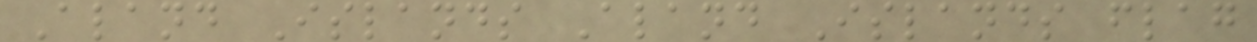Aland Islands Aland Islands flag
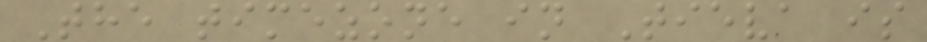The timezone in Tieva is
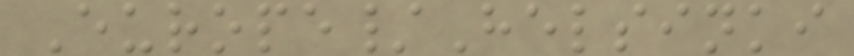Europe/Helsinki
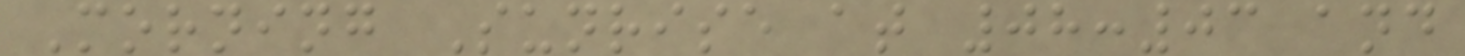Morning Sunrise at 08:03 and
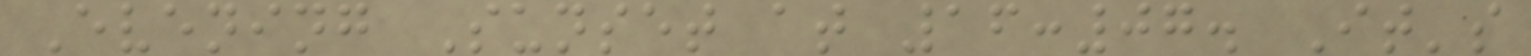Evening Sunset at 16:07. It's
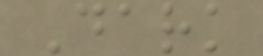Dark
